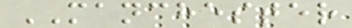MANCHESTER
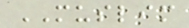MUSLIM
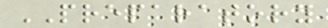PREPARATORY
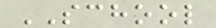SCHOOL
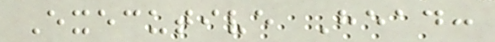Executive Head:
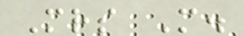Mrs M.
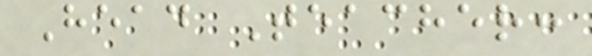Head Teacher:
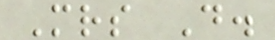Mrs D.
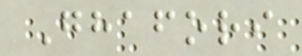Ghafori
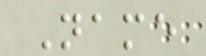Name
